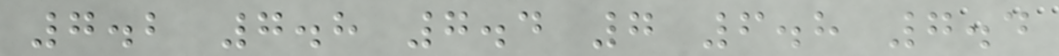7.2 7.8 7.4 7 6.8 7.4
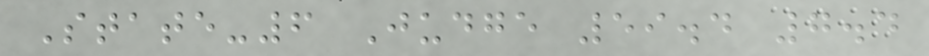State-6 Judge 59.4 7.4
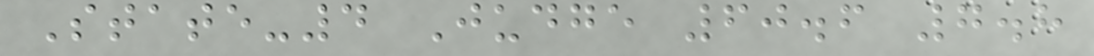State-4 Judge 60.6 7.8
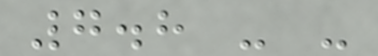7.8 - -
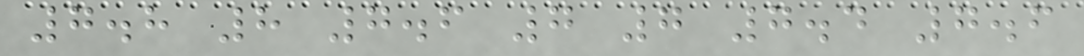7.8 8 7.6 7 7 7.4 7.6
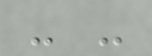- -
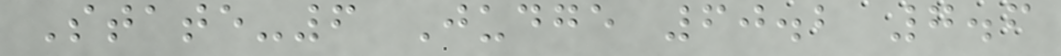State-6 Judge 60.2 7.6
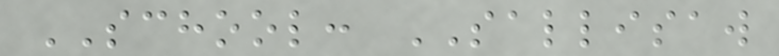SCHOOL: SALLISAW
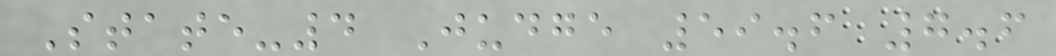State-4 Judge 59.6 7.6
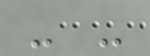- -
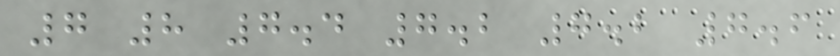7 8 7.4 7.2 7.2 7.6
